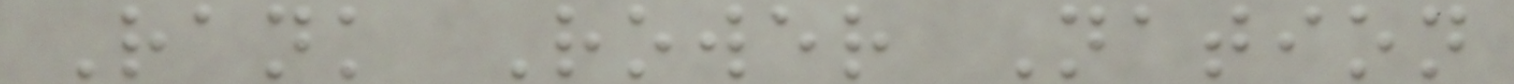Rank Rower Nation
